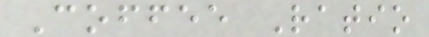Coffee Ratio
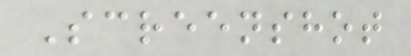Screenshot
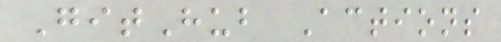GitHub Actions
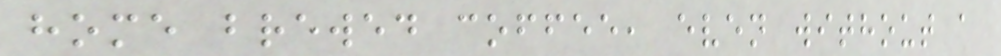home brewed coffee, even without a
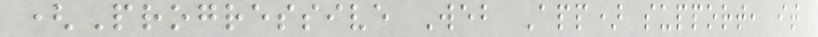(Progressive Web App) support, it
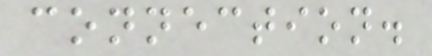connection.
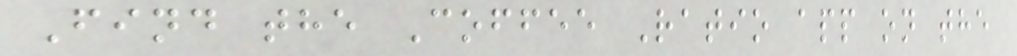Find the Coffee Ratio app on the
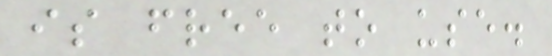is free to use.
